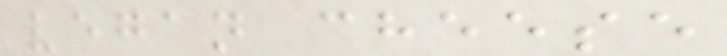vegan cheese
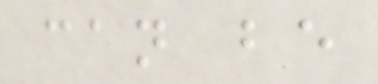can be
